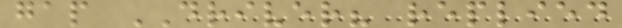gap DRIVER? replied
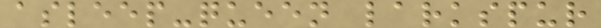asleep-queen larkspur
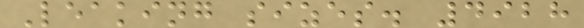Leaking sizes. 4928
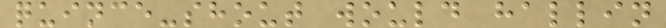quince-shout would hallin
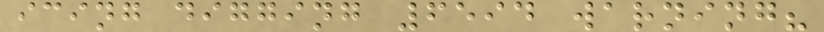icing digging 6594 warning?
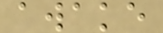awake
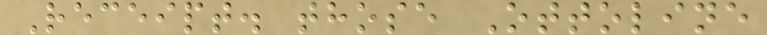Receipt. those Ottoline
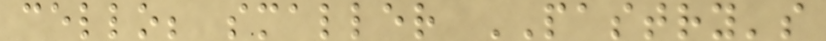cello; smaller PASTRY's
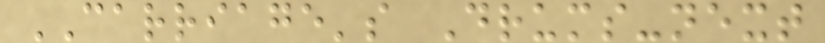CARRIAGE's Drums-next
